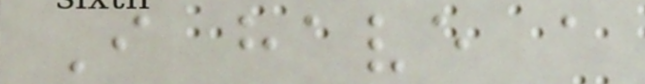I have a
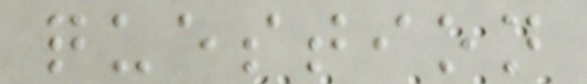question
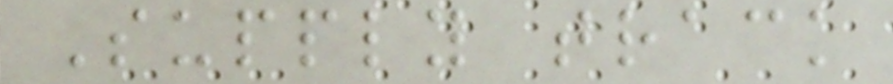Supply track
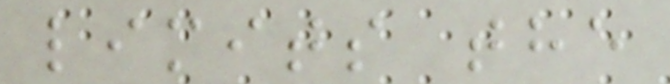limits the
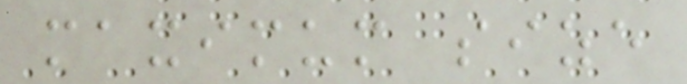maximum size
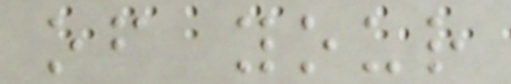of your
